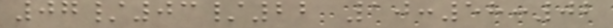07/03/22 10:58:02
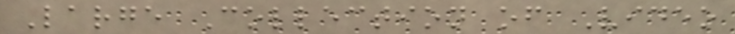Large Collection of Video
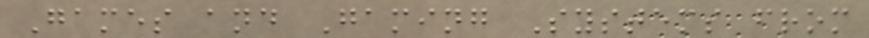Games and Gaming Systems from
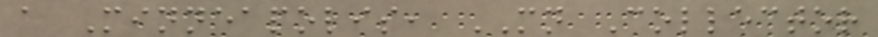a Minneapolis, MN Collector
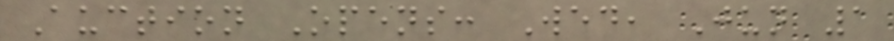Auction Opens: Wed, Jun 1
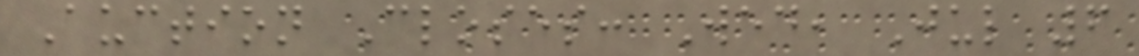Auction Closes: Wed, Jul 6
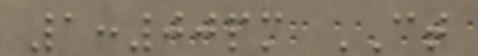1:00pm CT
